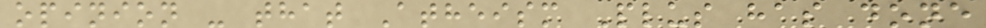opinion - that Atheism Plus has done
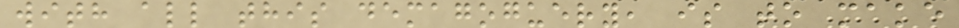with all this demagoguery, is to make
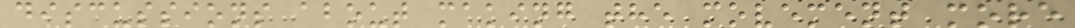discussions about making the movement more
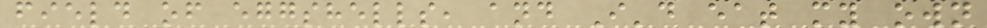field of eggshells, and I'd eat my own
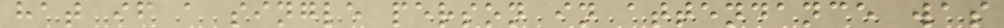hat if a single person in attendance was
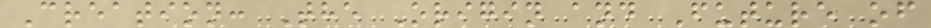Creation: The Origin and Future of
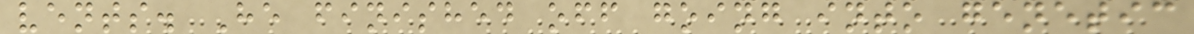vents. He finished off going into genetic
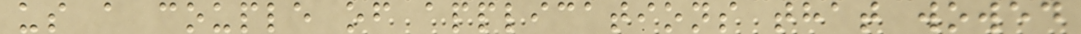us a couple of applications that wowed
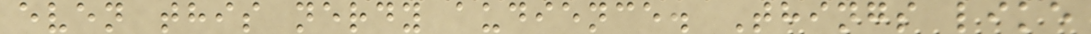even this nerdy audience. Things like
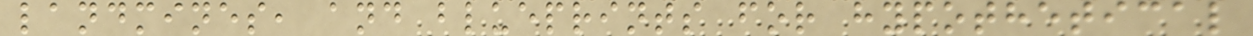landmines, and blueprints for hypothetical
